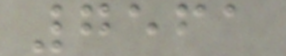7561
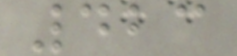423
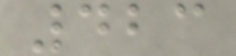423
